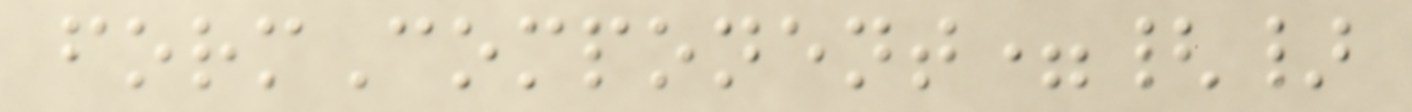formComponent={}
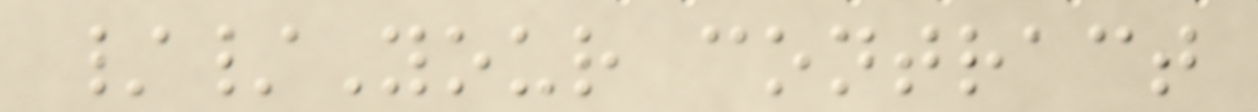//Your contract
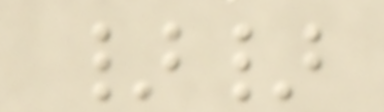}}
